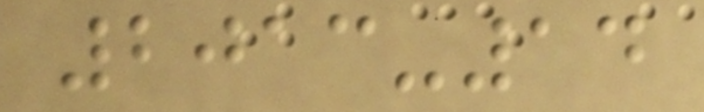2013-14
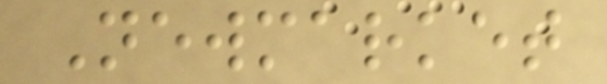Newmarket
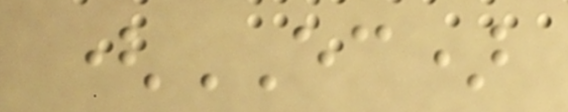(EC)
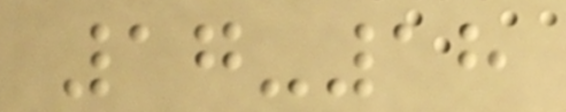17-18
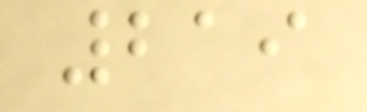219
